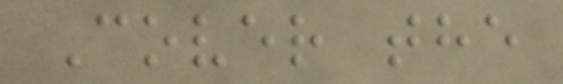Cover the
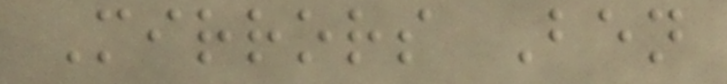Mirrors Ben
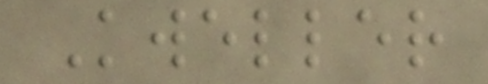Kweller
